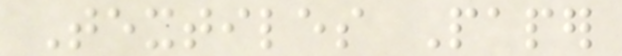Textiles Paper
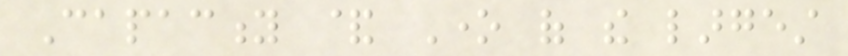Capacity & One of the largest
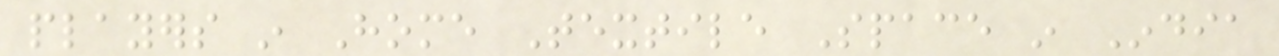players in Home Textile Space in India
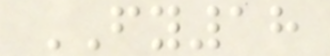FY18
